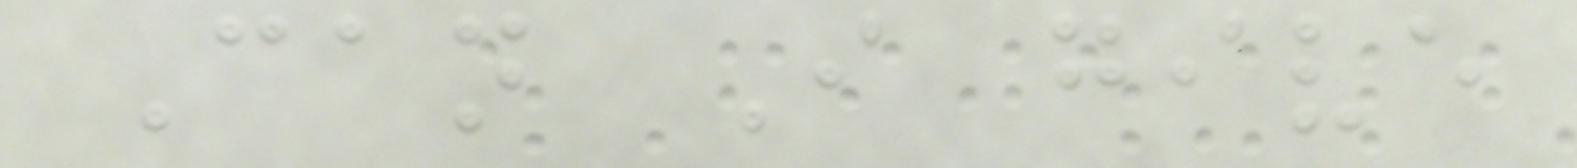Can I give
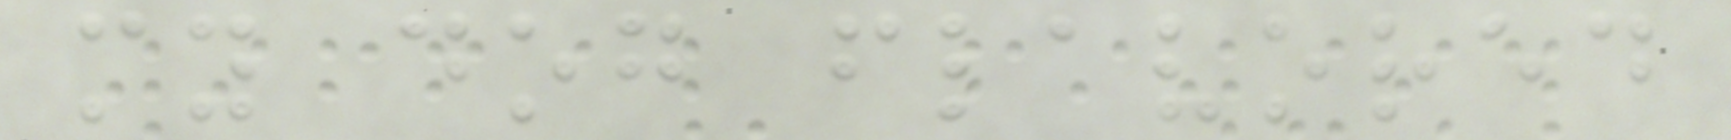my dog flavored
